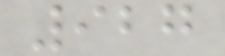927
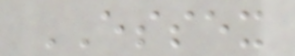ESSEX
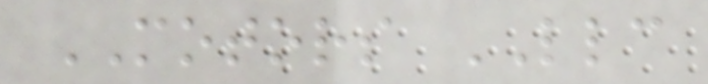MOTORS LLC
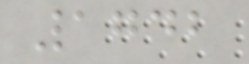1742
